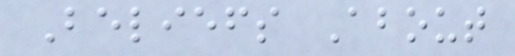Beliefs About
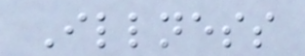Illness
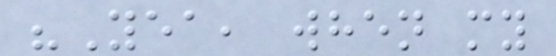"Yea, when my
